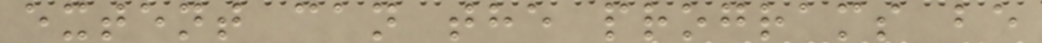extent can the programs be
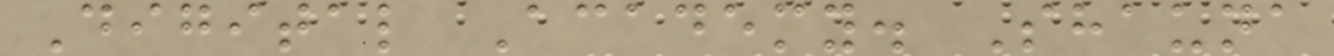Digital Academy. Shauna
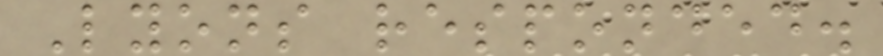Lyons responded.
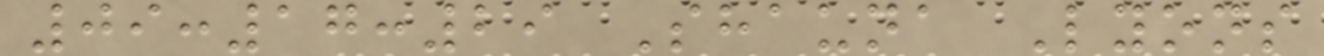09:17:29 Shauna Lyons
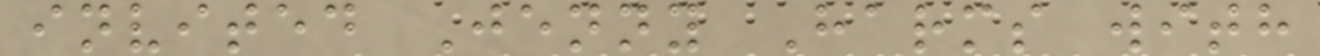invited Jenny Harms with
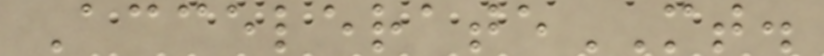AccelerateMT.
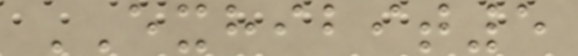EXHIBIT5
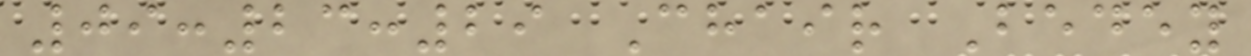09:23:29 Chair Bedey
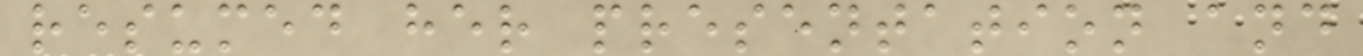resumed her presentation and
